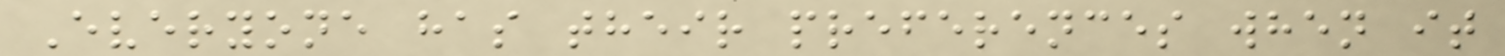Everyone has their preferences when it
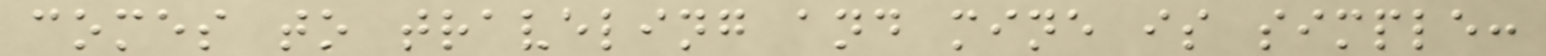comes to traveling and mine is simple:
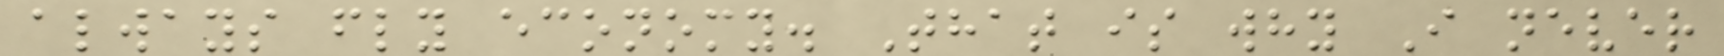always fly economy. That is why I never
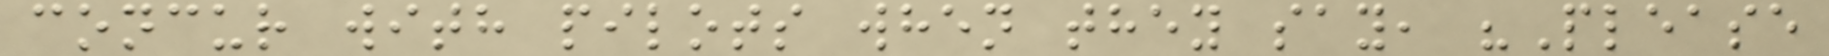concur with pilots when they say, "Please
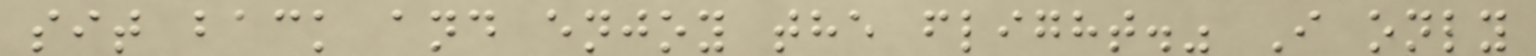sit back and enjoy the flight." I only
